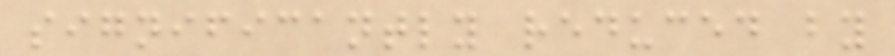significantly reduced by
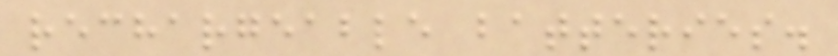rechargeable batteries.
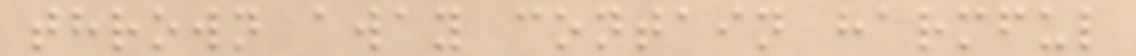thrown away contain harmful
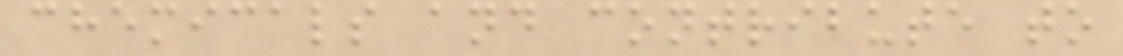chemicals and contribute to
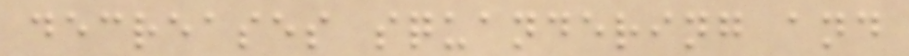decreases squandering and
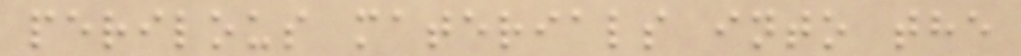perilous materials into the
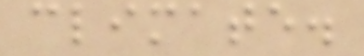climate.
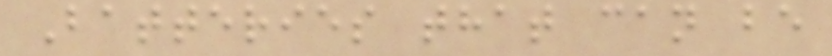Batteries that can be
